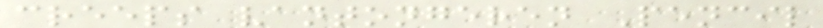creeps vantongeren Pencil
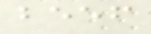beef
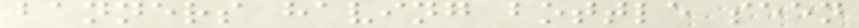banners having bottle seen
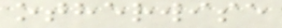otherwise
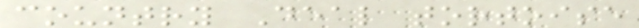country Deal tortoise
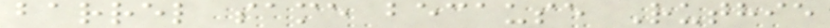barrel same because Ruthie
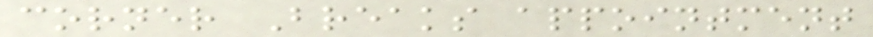corner Breaks appointment
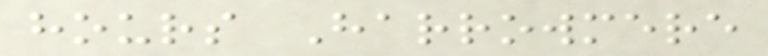hours Harrowmere
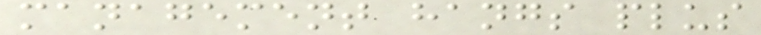management hangs plus
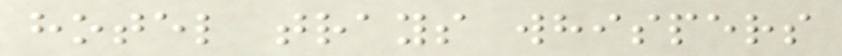hotel trays whispers
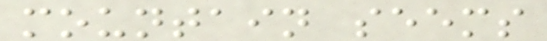mountain seems
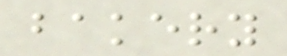bakery
